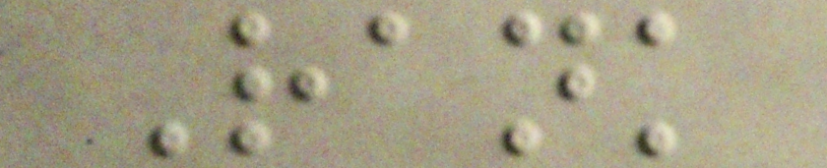Rank
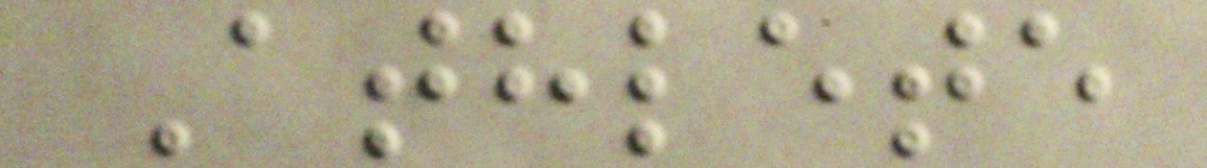Athlete
